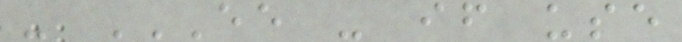- EE - IF USE
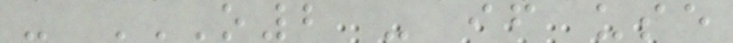- O2 - IF USE
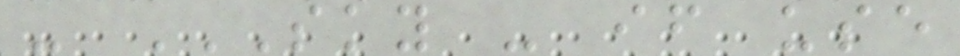- SKY - IF USE
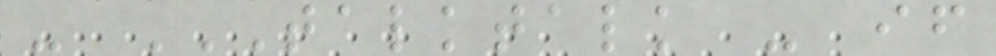- TALKTALK - IF
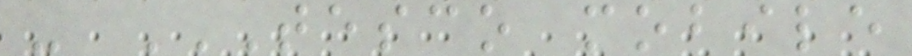- TESCO MOBILE
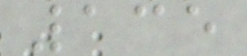135
